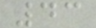43
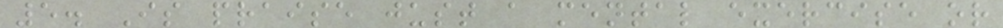5. Is praise just a mental exercise or
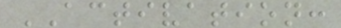ACTIVATION:
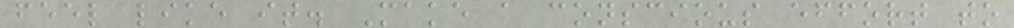feel like it. Make a conscious effort to
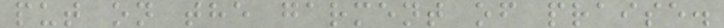put on the garment of praise.
